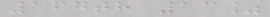167th 13%
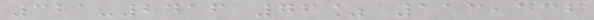321-2416 76% 113,132
